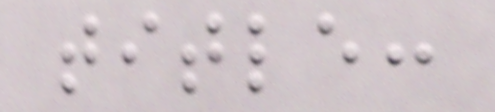title:
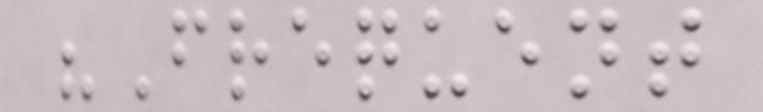"Frequent
